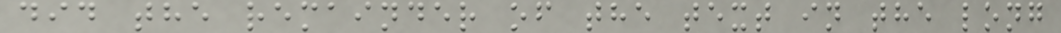did the remainder of the text in the long
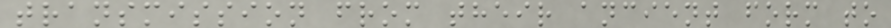transmission from their ancient form to
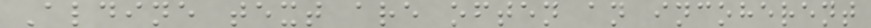Aldine text are often an incoherent
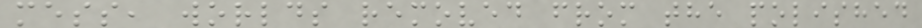mess, worlds removed from the polished
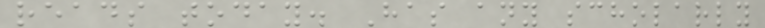reads today. Has any scholarly
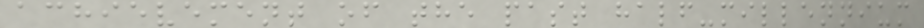achievement of the past half-millennium
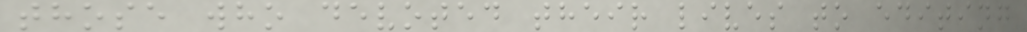those who devoted their lives to editing
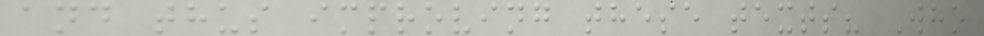and thus improving these texts? Who
